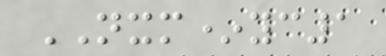NXM*yc1
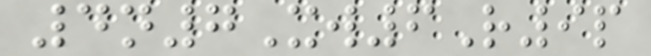4n7Xw6R9p
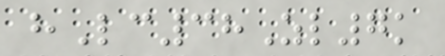hLc38Zl7k
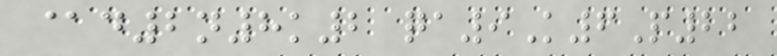@d2n8k2 qa9K6P22
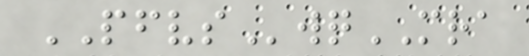PFVSwqMRA
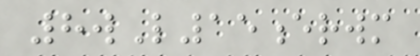8wL15erwm
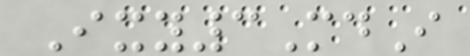Ixy3MdI
